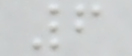6
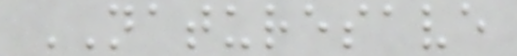NATURESAVE
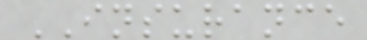INSURANCE
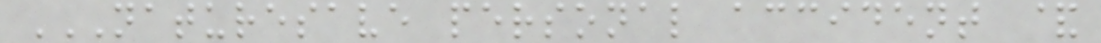NATURESAVE PERSONAL ACCIDENT &
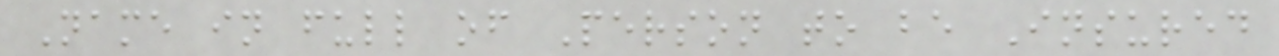Name in full of Person to be Insured
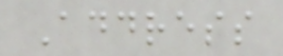Address
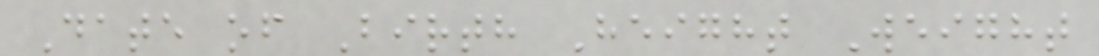Date of Birth Height Weight
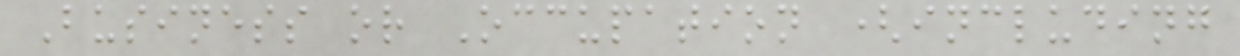Business or Occupation (including
